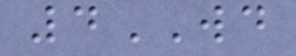4WD
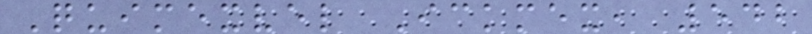Quimexvel Ickmex, 542
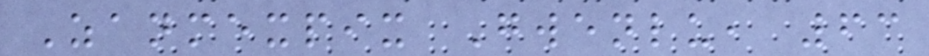Zanmexpix Gwenlu, 63
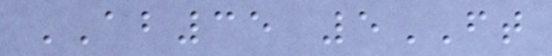AB35 5FT
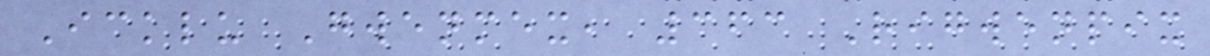Icklu Gwenmex, 363 Rigwenpix
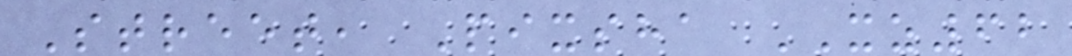Street, Pixsha XZ62
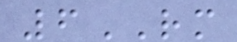6RM
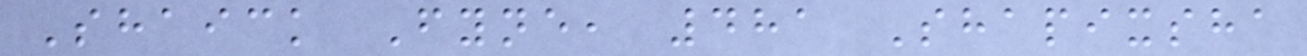Shaick Fyne, 481 Shapixsha
